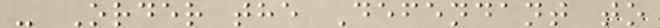- Order the Defendant to
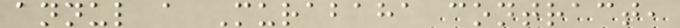annul a Murabaha contract,
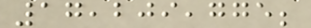17,209,775;
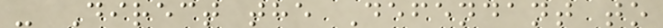- Direct the Defendant to
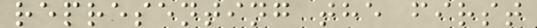representing the first
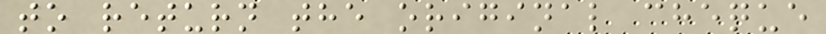to return the original cheque
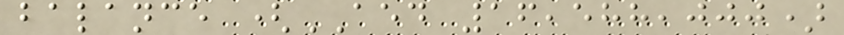balance (AED 16,588,000)
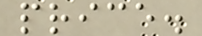price.
